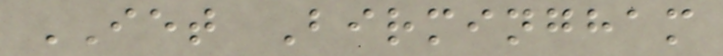IET Birmingham
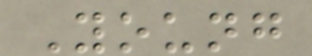Young
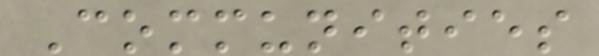Communities
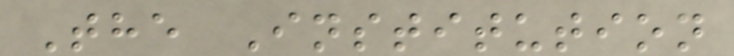The Institution
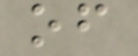of
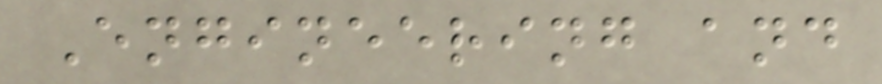Engineering and
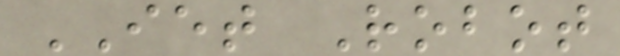IET Robot
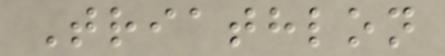Triathlon
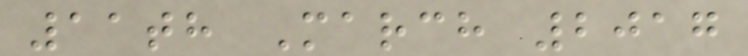11th March 2017
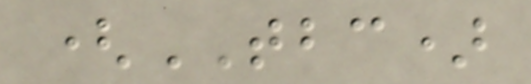(TBC)
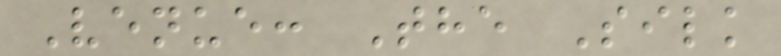Venue: The Silk
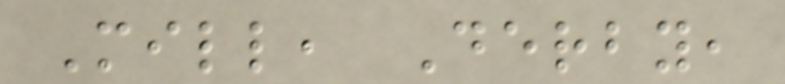Mill, Derby,
